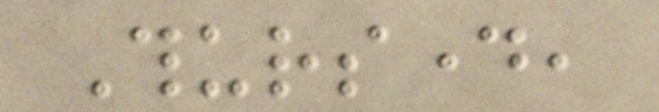Thursday,
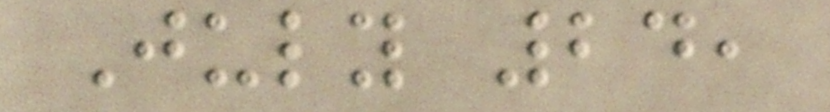July 24,
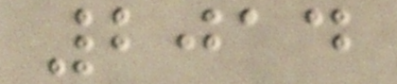2014
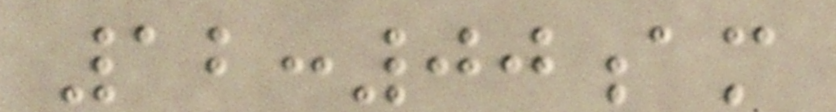12:00am
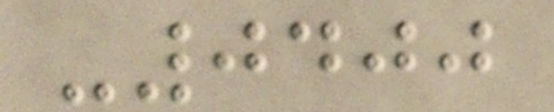-0400
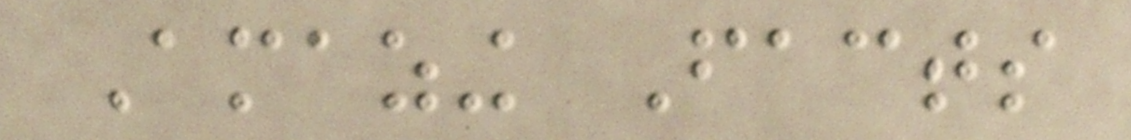Amazing Facts
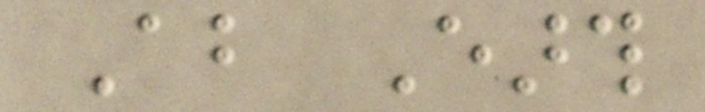About Earth
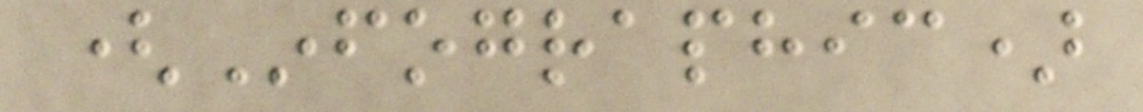(Infographic)
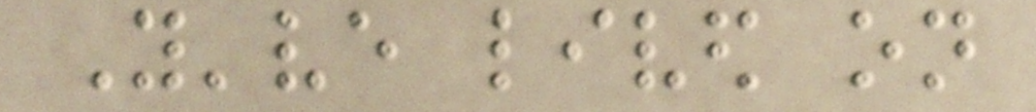You've lived on
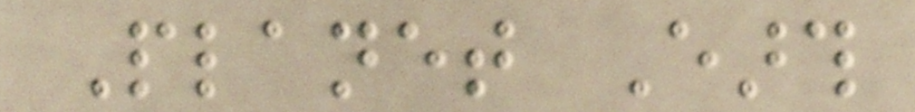Planet Earth
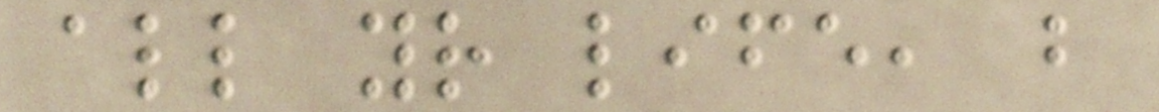all your life, but
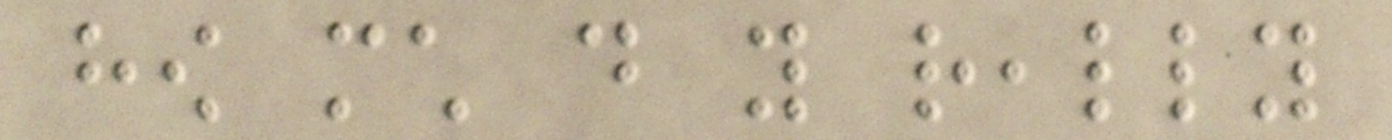how much do you really
